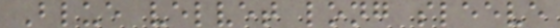Blue velvet long sleeve
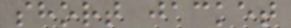short jacket
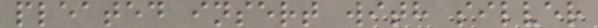pleated insert with silver
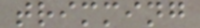trimming
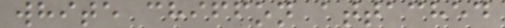white chiffon attached
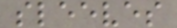sleeves
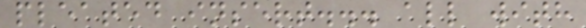pleated insert... all with
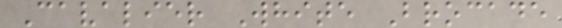Cavalier White Brocade
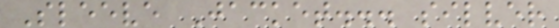Sleeve Jacket... silver
